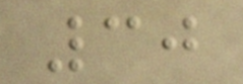30
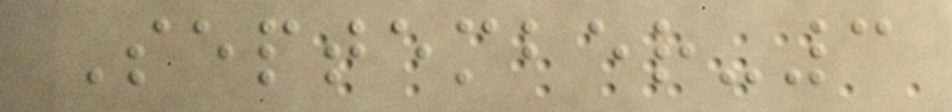September-3
